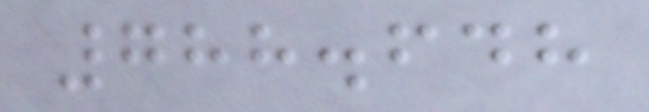788.648
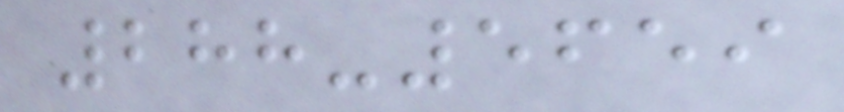288-5659
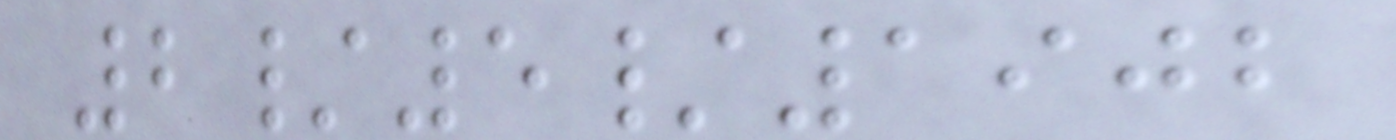2/5/1902
